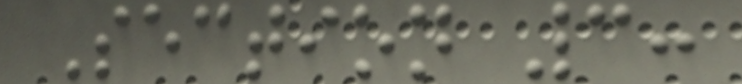Section 3:
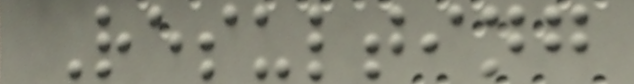Resulting
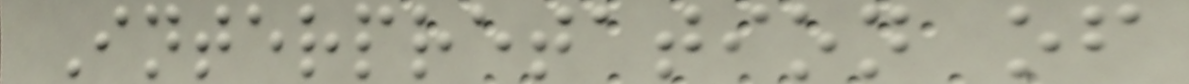Interpretation of
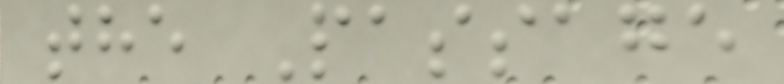the Passage
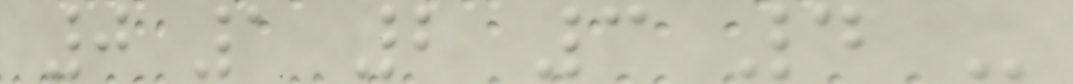0 1 2 3 4 -
